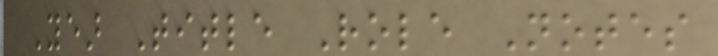Year Title Role Notes
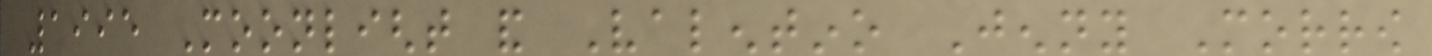1995 Moonlight and Valentino Jenny Morrow
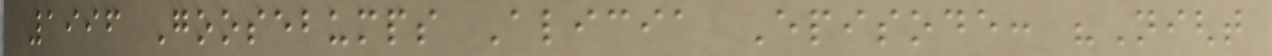1996 Goosebumps Alicia Episode: "Night
